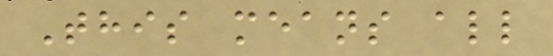This means all
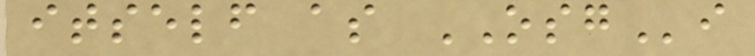itself as OSGi
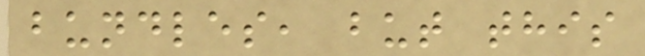bundles, but this
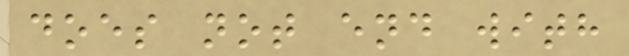does not end with
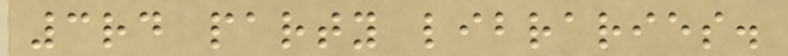3rd party libraries.
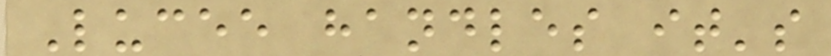Lucee handles it's
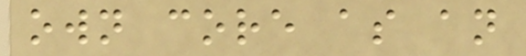own core as an
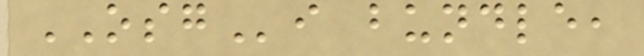OSGi bundle,
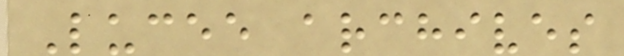Lucee archives
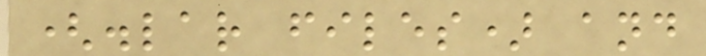(.lar files) and
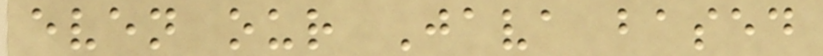even our Java based
